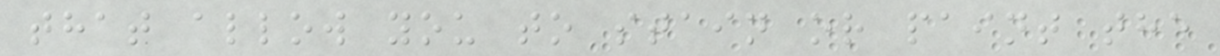that allow you to stain or paint the
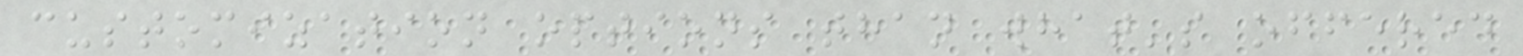customization options than what's offered
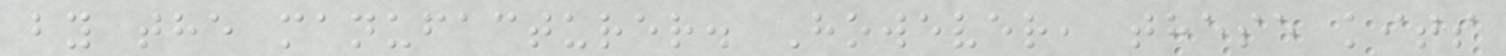by the manufacturer. However, these kits
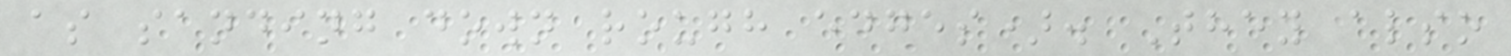as sanding down rough edges). They also
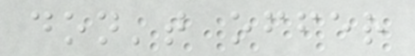don't offer
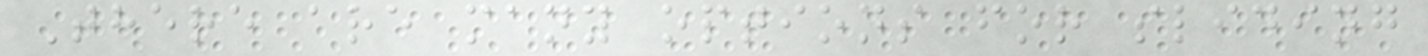There are many options for sliding
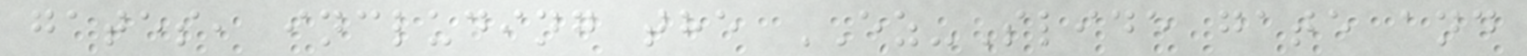gates, including the EZ-Slide gate and
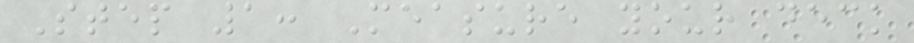Step 1: Measure your deck
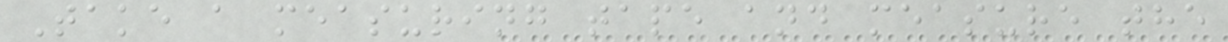Take a measuring tape and measure the
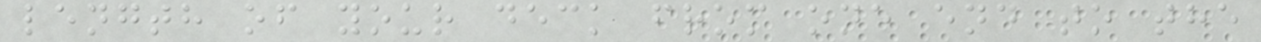length of your deck from one end to the
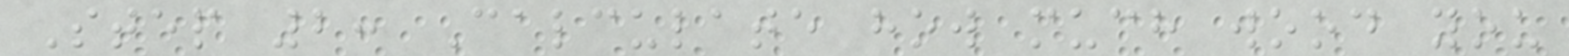Step 2: Calculate how much wood you
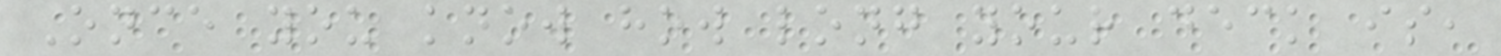Once you know how long your deck is,
